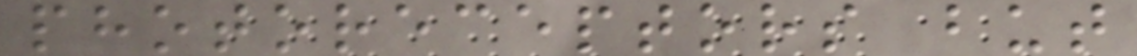photoreceptors but
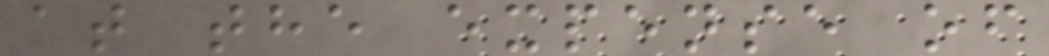at the expense of
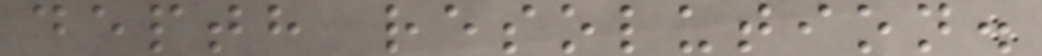depth resolution.
